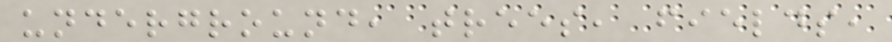underground, trees, fields,
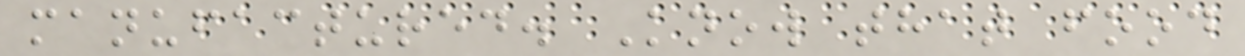manufactured. Know that food
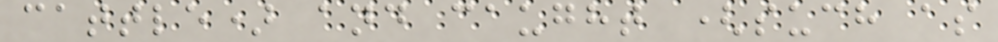cattle) and caught (such as
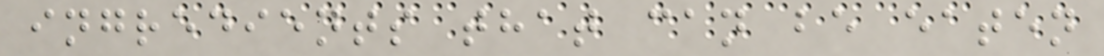ingredients that can be eaten
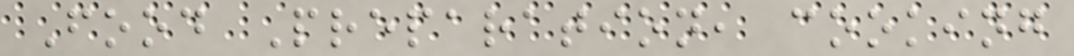Food Preparation, cooking
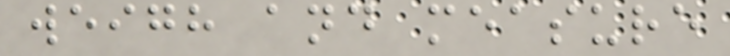weigh and measure
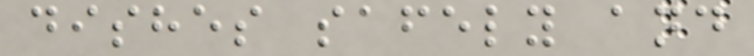dishes safely and
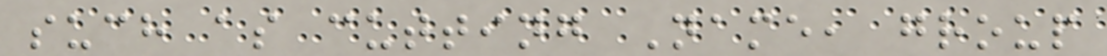such as cutting Name, group
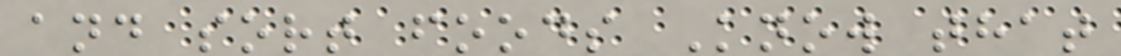and sort foods Know that
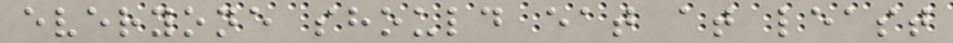everyone should eat at least
